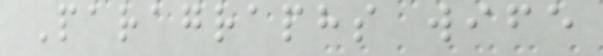Paragraphs wife
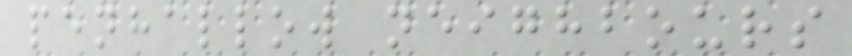penhallow neighbours
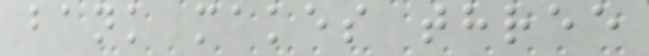bank makes three
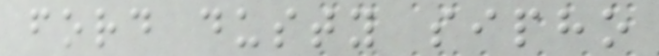ford dusty sipho
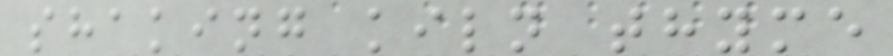shaking kiln thyme
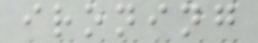ironing
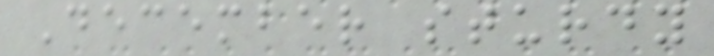December sturdy
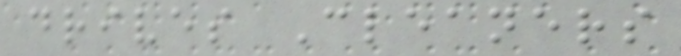drives Cleaners
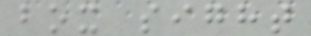box sight
